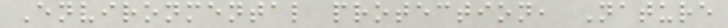Environmental protection, Nature
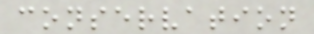conservation
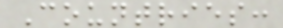Countries:
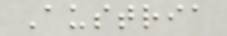Austria
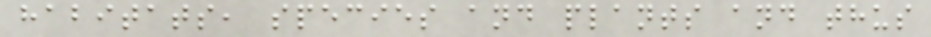habitats, species and plants and thus
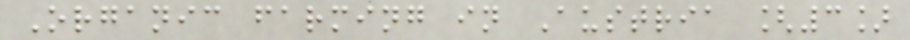Organic farming in Austria [3]
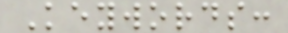Keywords:
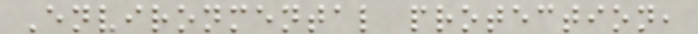Environmental protection,
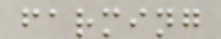farming
